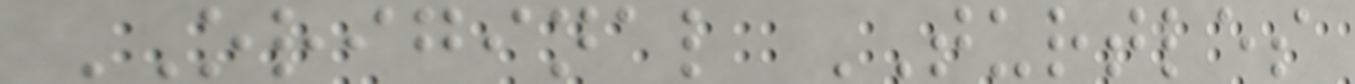ORIGINAL TURTLES
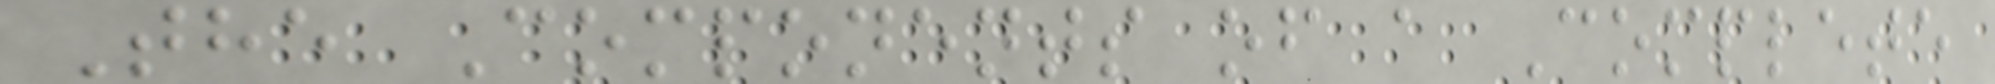The Components of a Complete
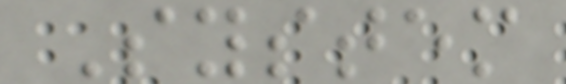System
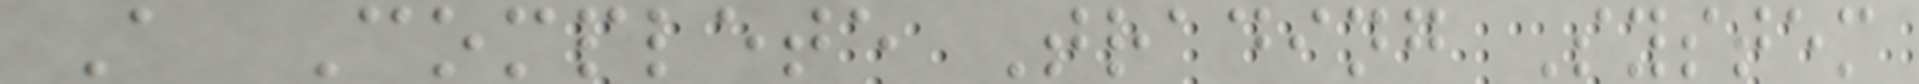A Complete Trading System
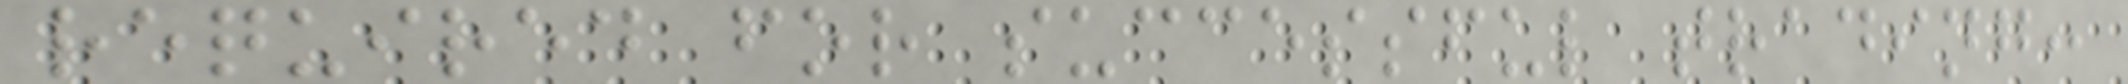required for successful trading:
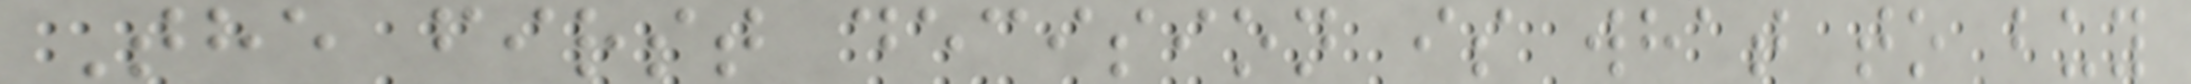The first decision is what to buy
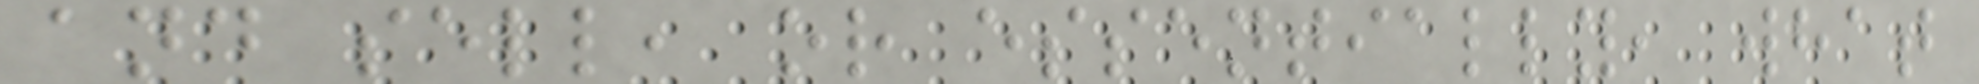and sell, or essentially, what
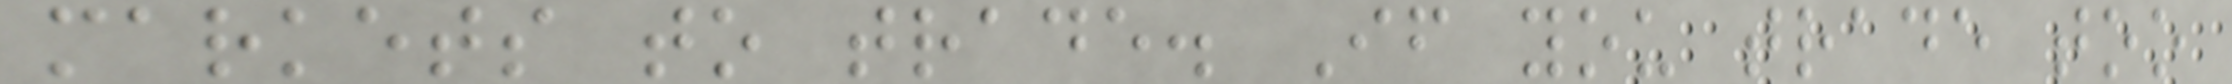markets to trade. If you trade too
